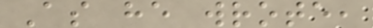As he wrote,
